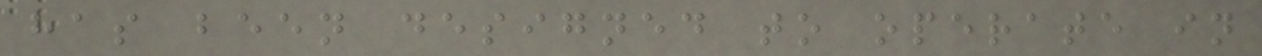has been designed to operate in
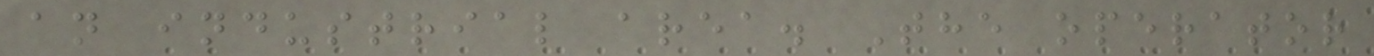an industrial area. The operator
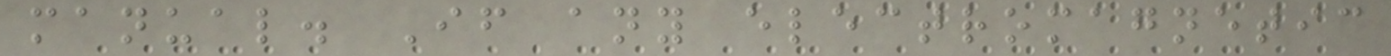manual. If any electromagnetic
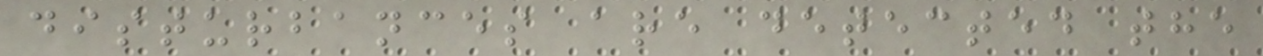disturbances are detected the
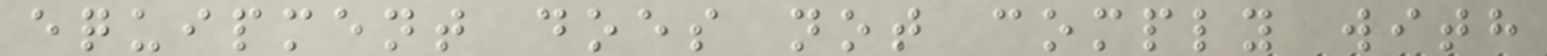equipment does not comply with
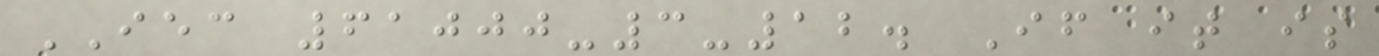IEC 61000-3-12. If it is
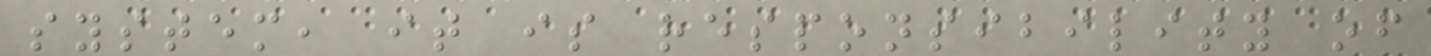system, it is responsibility of
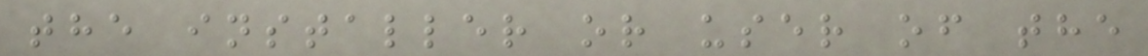the installer or user of the
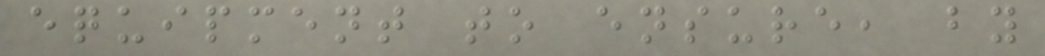equipment to ensure, by
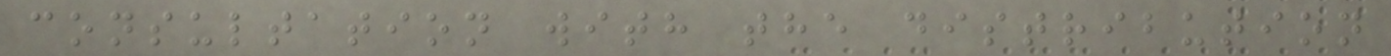consultation with the distribution
